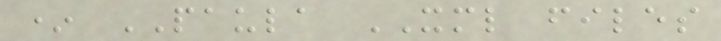* PAULA XML files
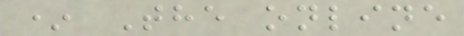* The online
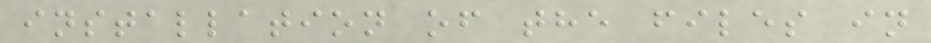installation of the files in
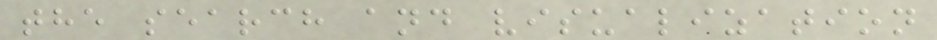the search and visualization
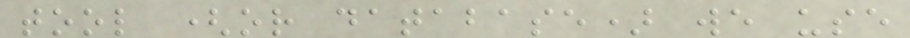tool (or database) we use
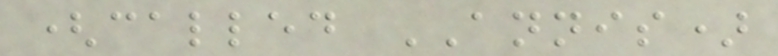(called ANNIS)
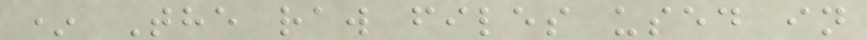* The raw files used in
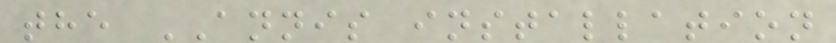the ANNIS installation
